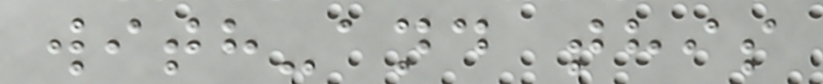with-and this
